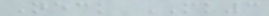Neck MK3
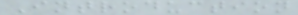Introduction
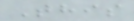This
